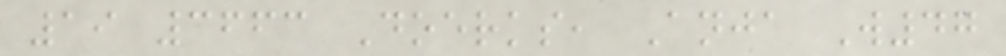19 3663 Doerks, Anja W47
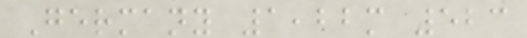Germany 1,22m 523
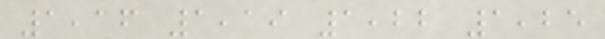1,16 1,19 1,22 1,25
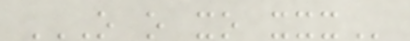O O XO XXX
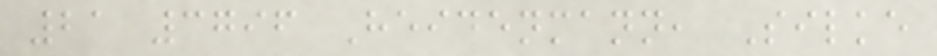21 3796 Heidenmann, Silke
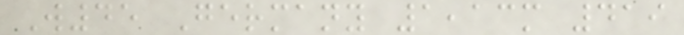W45 Germany 1,13m 419
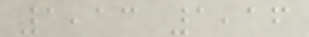1,13 1,16
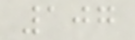107
